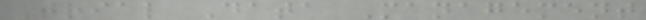Trial Data Management
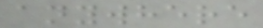anywhere
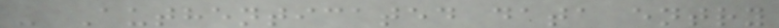- Authenticated data entry
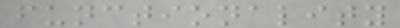functionality
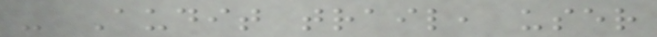- Audit trail, user
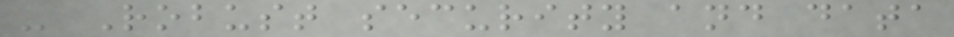- Robust security and data
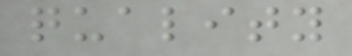quality
